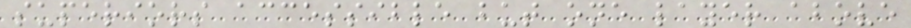superiors accessible but one layer above
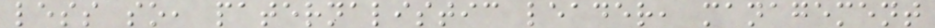less so, paternalistic leader, management
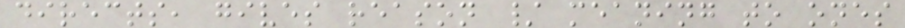directs, gives reason / meaning to ones
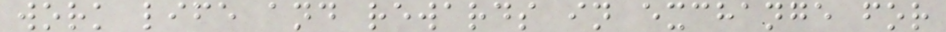work life and rewards in exchange for
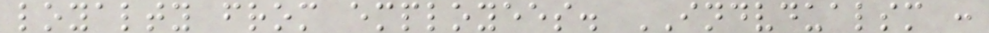loyalty from employees. INDVDUALSM :
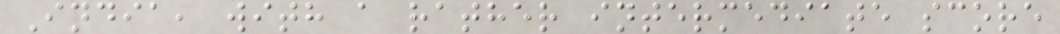India, with a rather intermediate score
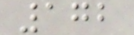172
